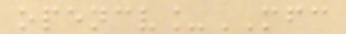opencv_MFC
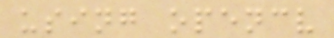using opencv
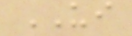UI
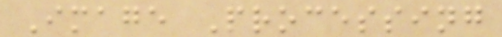Image Processing
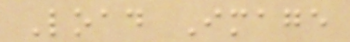Load Image
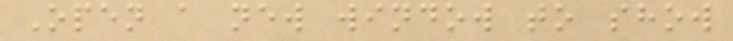Open a new window to show
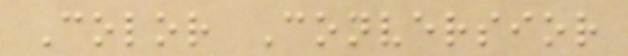Color Conversior
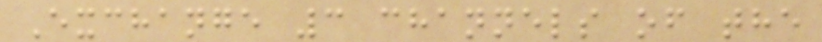Exchange 3 channels of the
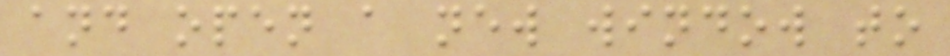and open a new window to
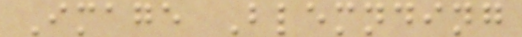Image Blemnding
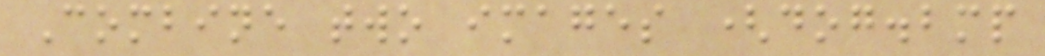Combine two images (dog.bmp
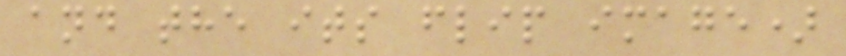and the its flip image)
